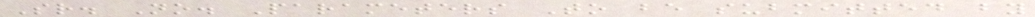Sr. No. Parameters To be submitted by
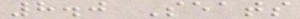8.0 Seats
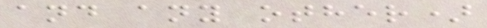and any other)
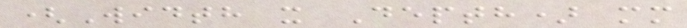(Width x Depth) mm
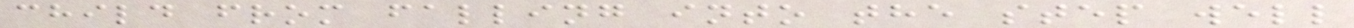child from falling into the step well
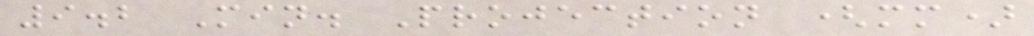9.2 Min. Projection (mm)
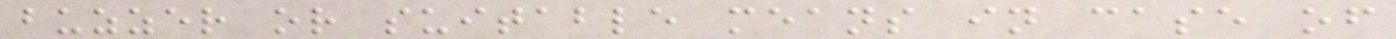buzzer or suitable means in case of
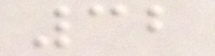32
